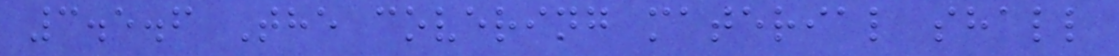3.5.6 The covering material shall
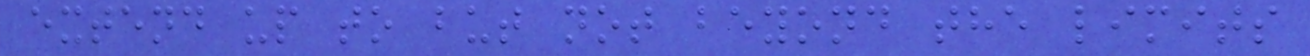extend up to but not beyond the limits
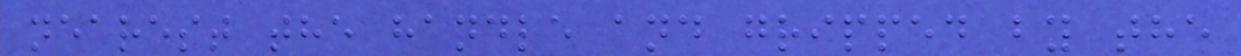nearest the handle and gripped by the
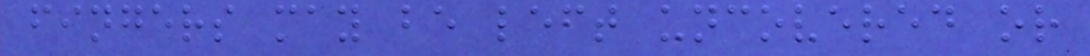fingers may be left uncovered or
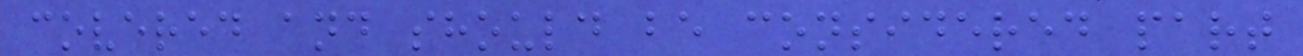covered and should be considered part
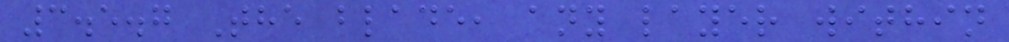3.5.7 The blade, any layer within
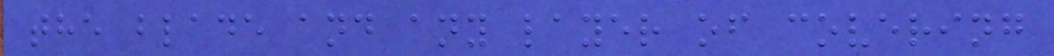the blade and any layer of covering
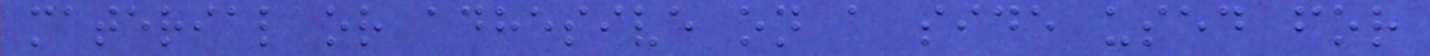material or adhesive on a side used for
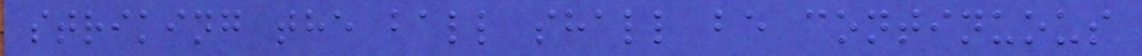striking the ball shall be continuous
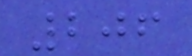206
